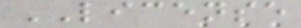LICENSE
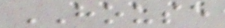HOUSE
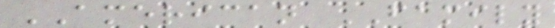AMERICAN FAMILY
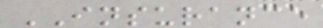INSURANCE
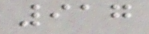917
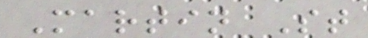Martin St
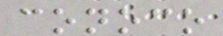conoco
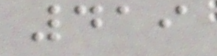419
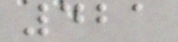421
